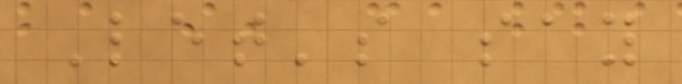Let's say
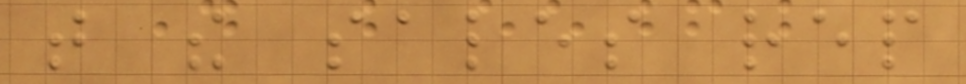that the sales rep
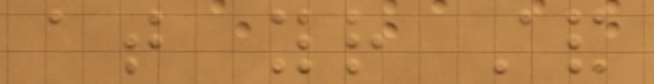at your stand
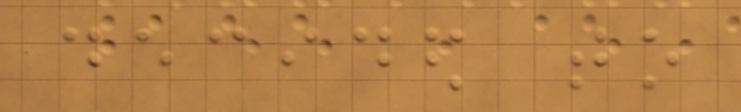decided to
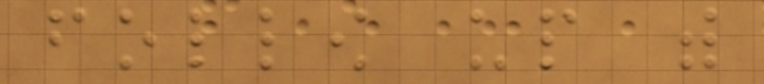follow up with
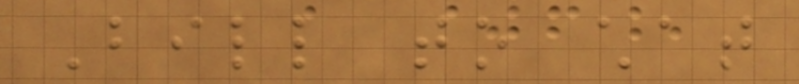Bill to chat
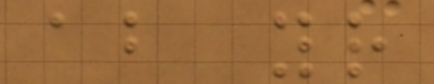about your
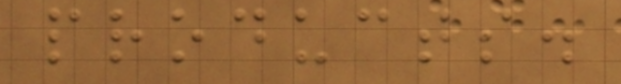products.
